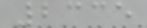2335
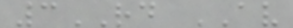3RD AV
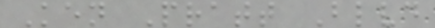Ken Pratt Blvd
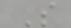S
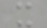x
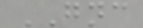GNC
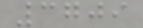3709
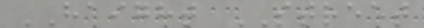HAIGHT STREET
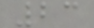23
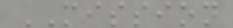MISSION
